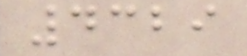4329
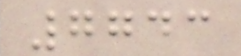7743
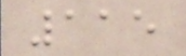115
